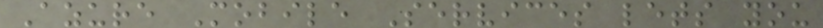Azure Mobile Services lets you
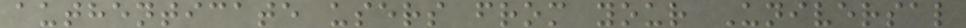authenticate users from your Universal
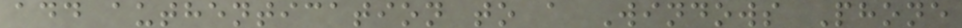add authentication to a Windows Phone
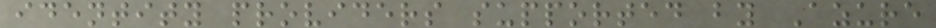identity providers supported by Azure
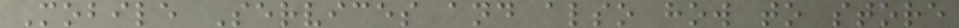Mobile Services and also how to store
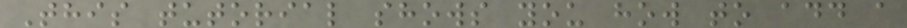This tutorial shows you how to add a
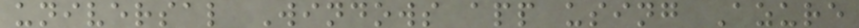universal Windows app using Azure
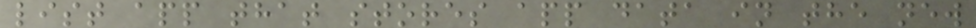list app that stores app data in the new
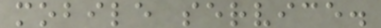mobile service.
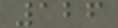126
